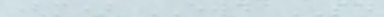(m) EWD SD
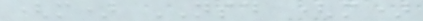(m) NSD (m)
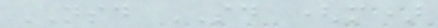NSD SD (m)
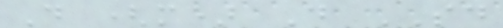D (m) D SD
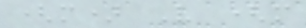(m) V (m
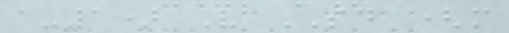a-1) V SD (m
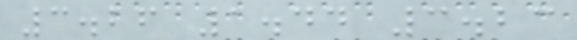3.26 1.44 3.23
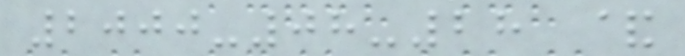2000-08-28 &
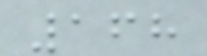168
